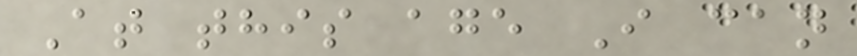At this age I can
